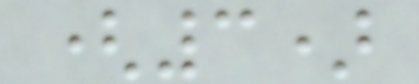(3)
